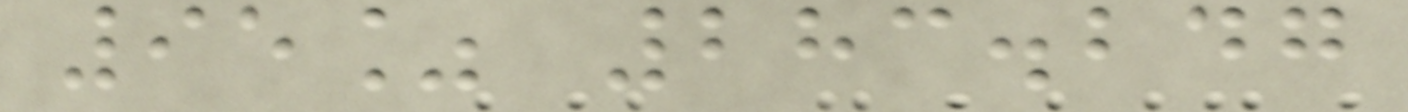95% 283.247
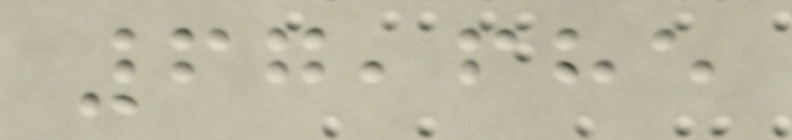67,685
